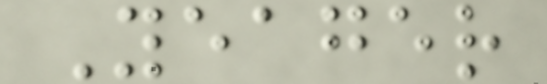Yeager
